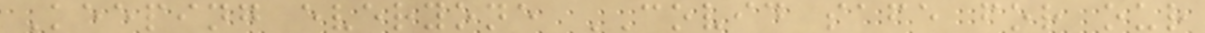Keeping everyone COVID safe for our
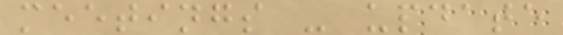meetings - update
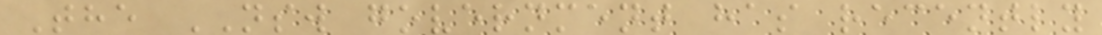The NSW government has recently
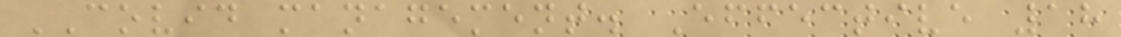COVID management. Effective 18
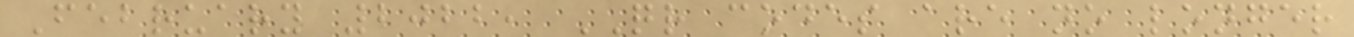February 2022, QR codes are no longer
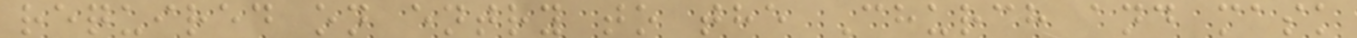required on entry to the Church and mask
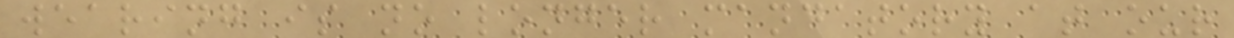wearing is no longer mandatory at our
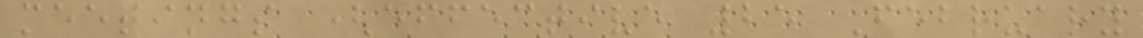meetings (effective 25 February
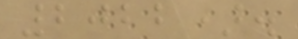2022).
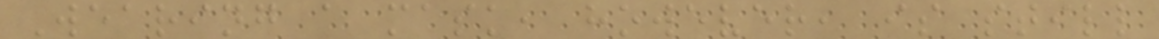Wearing a mask, however, is still
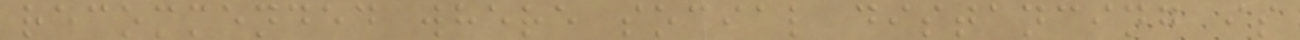recommended where social distancing is
